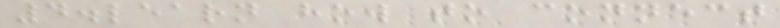4.learn how to connect
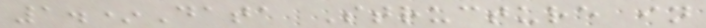1.*Data Structure in
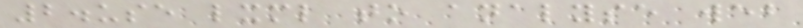2.use lxml to analyse web
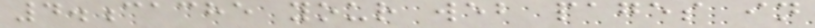4.cache your web pages in
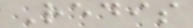Redis
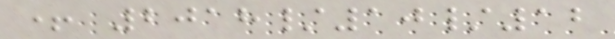+ 2018/10/12
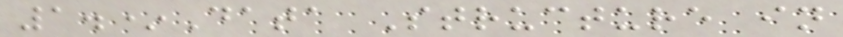1.*Data Structure in
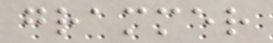grammer
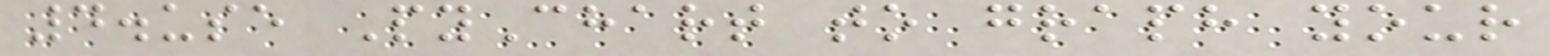4.use PyChart to graph your
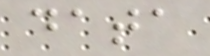data
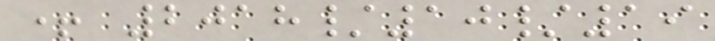+ 2018/10/19
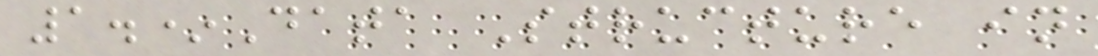1.*Data Structure in
